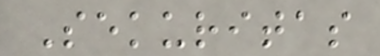Sekuritas
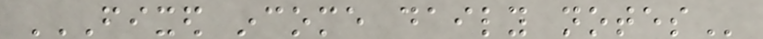FIXED INCOME DAILY NOTES
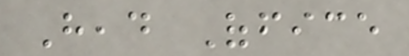Head Office
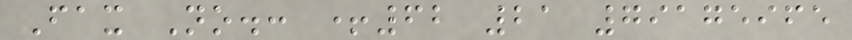Fax No.: +62 21 79175965
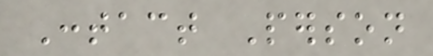Contact Person
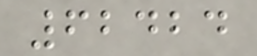62424
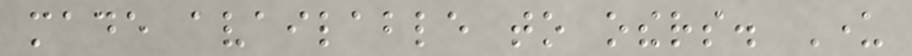made available to others. Under
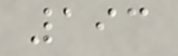193
